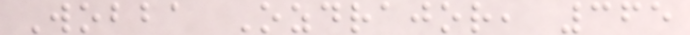Wobba Ozdrajor, 365
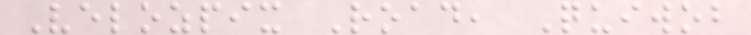Velozpix Road, Quiwob
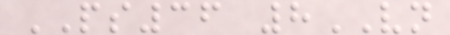PS36 8VN
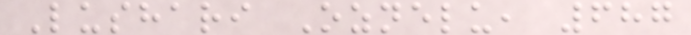Lushari Oznelu, 687
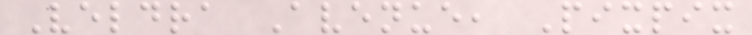Veldra Avenue, Pixpix
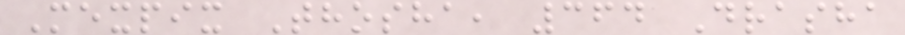Mexpix Thosha, 364 Drasha
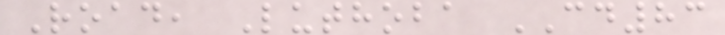Road, Luthoba CD83
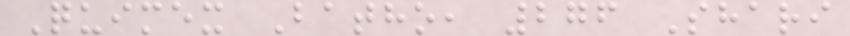Quimex Batho, 276 Shari
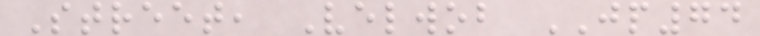Street, Velwob JP74
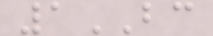1BC
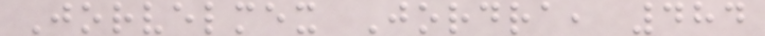Jorvelmex Jordra, 484
